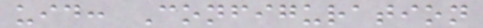uid: Configuration
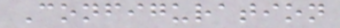Configuration
